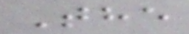The
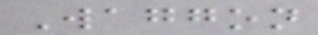Waggon
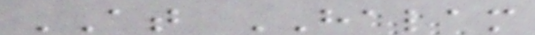AT HALAM
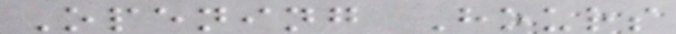Opening Hours
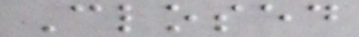Closed
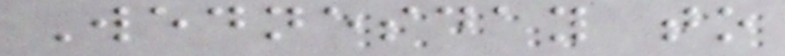Wednesday to
